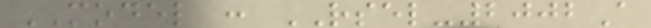MODEL : RSEL-2002A
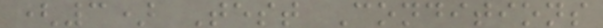(3) Test Conditions
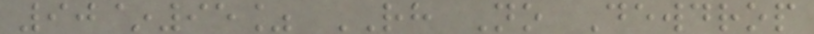90~95% RH No Dewdrop
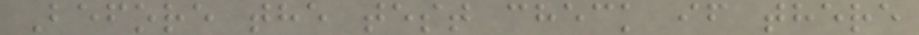Before the test check if there
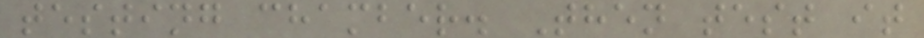testing chamber. Then test it
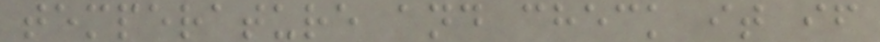temperature and check it if
